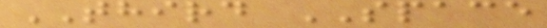THIRD SPACE
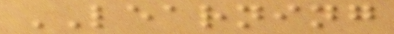LEARNING
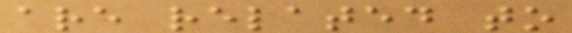are related to
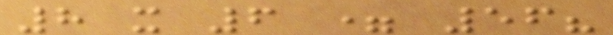8 x 6 = 56?
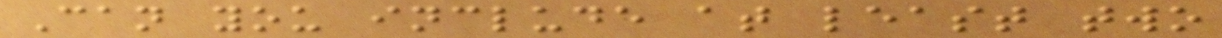Can you include at least two
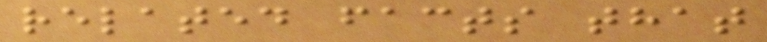related facts that
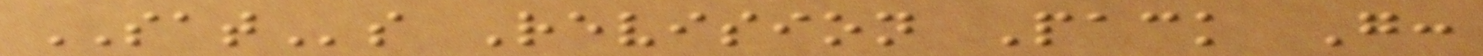SATs Revision Pack G:
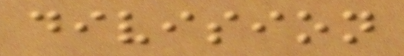division
